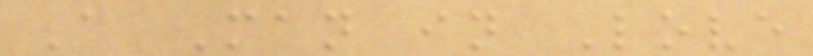A Man in Love
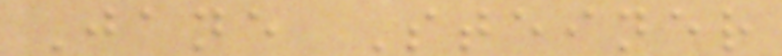Jane Steiner
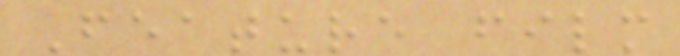Feature film
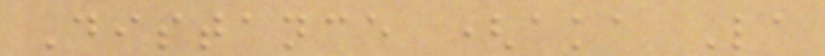Distance (aka La
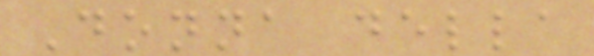Donna della
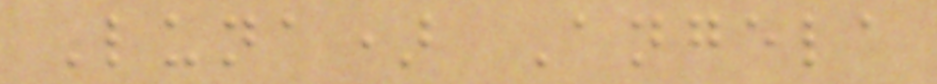Luna) Angela
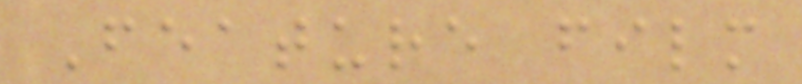Feature film
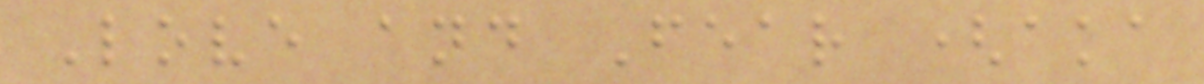Love and Fear (aka
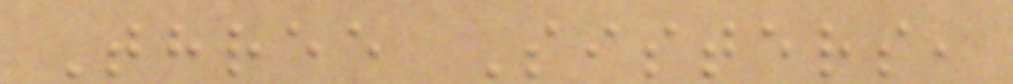Three Sisters,
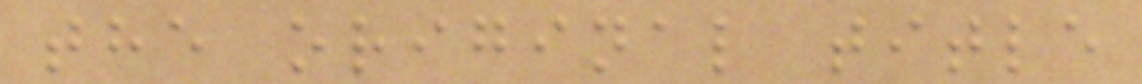the original title
